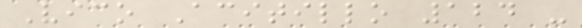Vico Acitillo 124 -
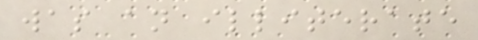was an illiterate
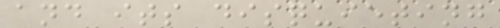and its disquieting
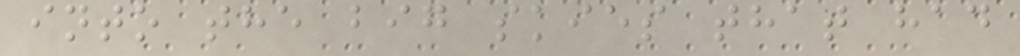into the big skies that had
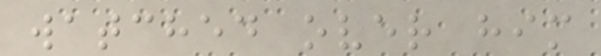watched over him
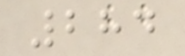284
